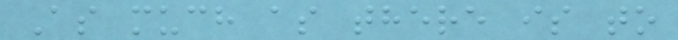As much as there is to
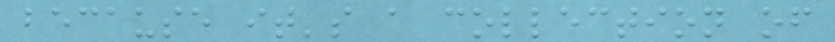because it's a collection of
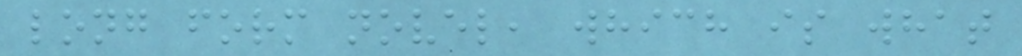long form novel, which is what
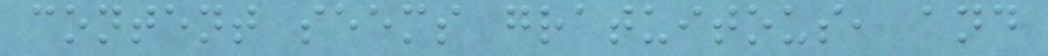content seems gratuitous, and
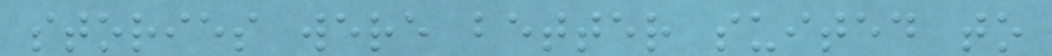stories were better suited to
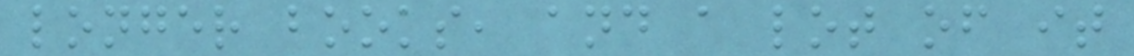longer books, and a lot of it
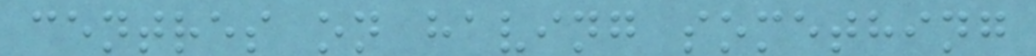centres on having something
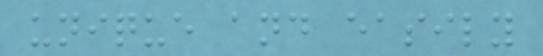unique and easily
